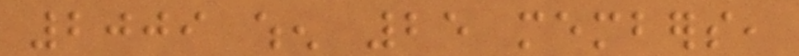2009 when 25 members,
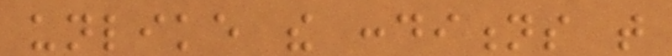unlike the conditions that
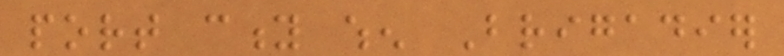port city when Brigadier
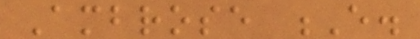Ambrose E.
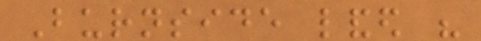Burnside landed his
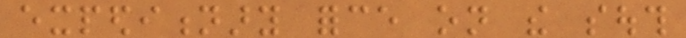expeditionary force on the south
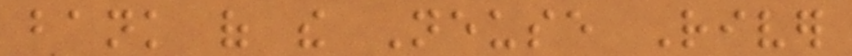bank of the Neuse River
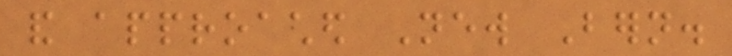and approached New Bern.
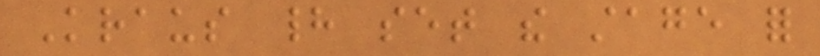Kraus had set the stage for
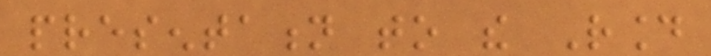presentation to the Round
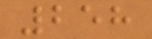258
